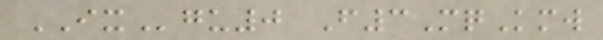IXgu0 F3MqKmw
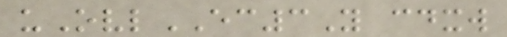uOvlEC3Y cdxw
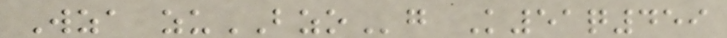Wza zuBZOg K51q459
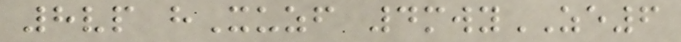8vp hXuzf 4mwyZE6
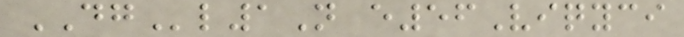DGl1N e56Viqyci
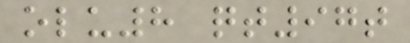olu8 qt97t
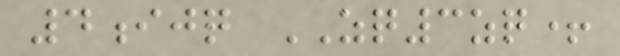4ijq ZQ3zq+
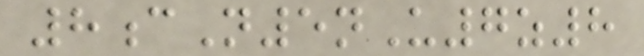8cN5nU7z8
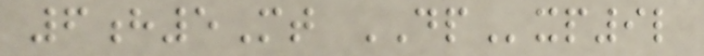6h5Mt DPxp9l
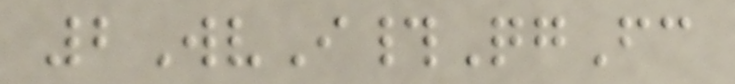2WvI#QgFc
